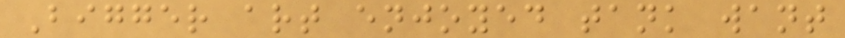Bigger art enjoyed tank want
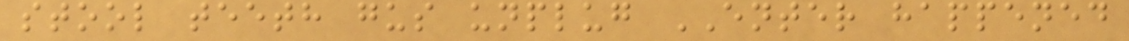stool teeth gus unplug ENTER happened
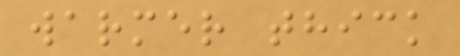warmer thick
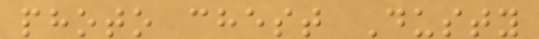photo chest Dusty
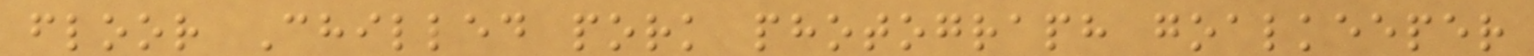floor Chilled pork photograph goalkeeper
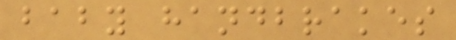baby handbrakes
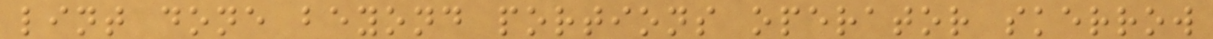lint done beyond portions operator skerrow
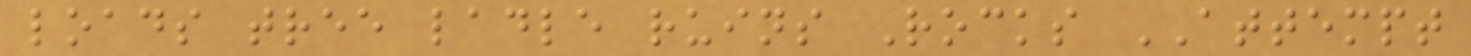loads tree ladle ruins Rocks ATTEMPT
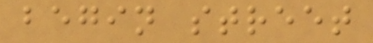begin street
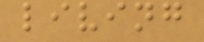living
